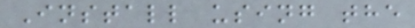Install using the
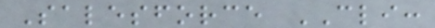Salesforce CLI:
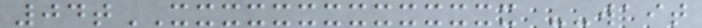04tXXXXXXXXXXXXXX --wait
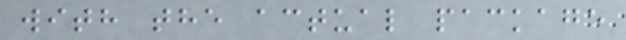with the actual package
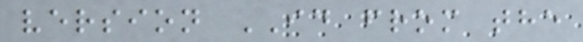version ID from the
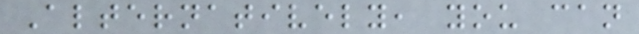Alternatively, you can
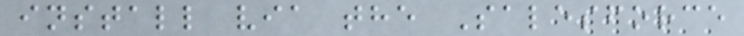install via the Salesforce
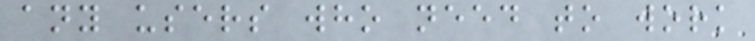any users who need to work
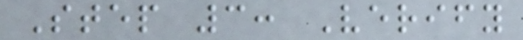Step 3: Verify
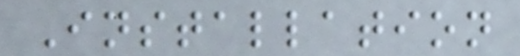Installation
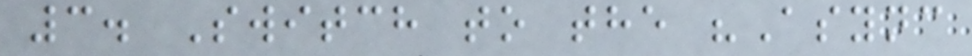3. Switch to the "Async
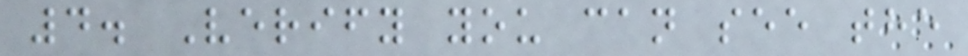4. Verify you can see the
